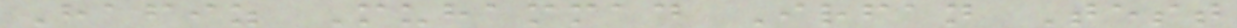Hafiz Muhammad Irfan Test
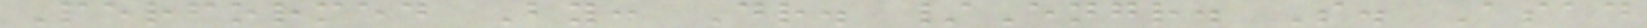Performed By: Dr. /Engr. S. Asad
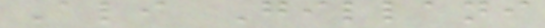Ali Gillani
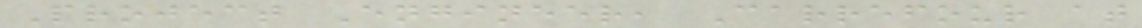Project Engineer, Carrefour at
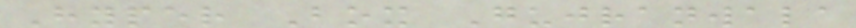Hyper Box Gujranwala
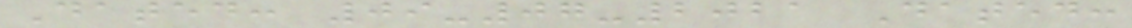Dated: 09-07-2021 Dated:
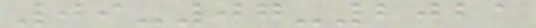09-07-2021
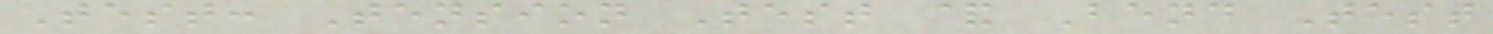Test: Tension Test & Bend Test
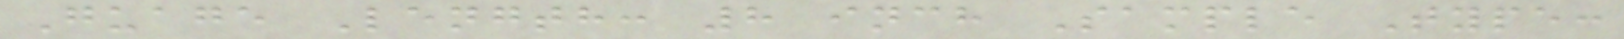Guage Length: 8 inch Sample Type:
